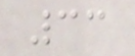33
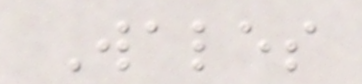Wales
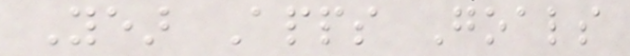Year Apps Goals
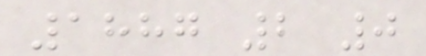1887 2 0
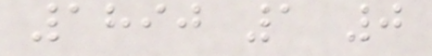1890 1 0
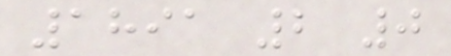1891 2 0
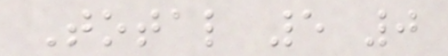Total 5 0
